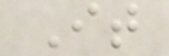It
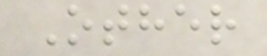Other
